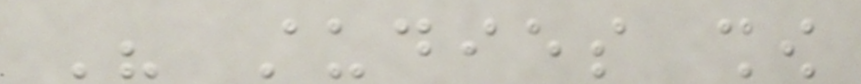His studies show
